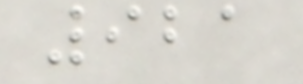921
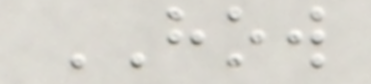HOW
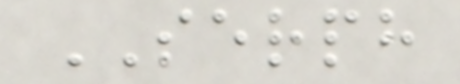SERPH
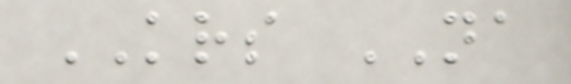KRS NA
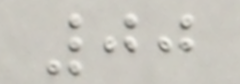00
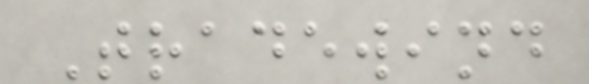Tradewind
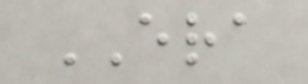ERA
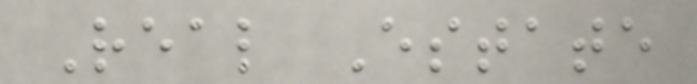Real Estate
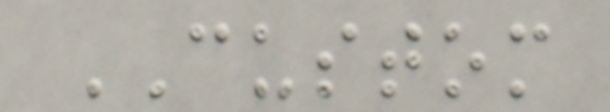CUSTOM
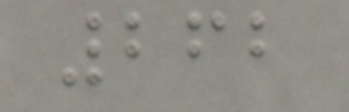262
